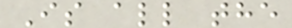Is all the
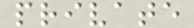private
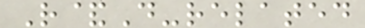R&D-related
